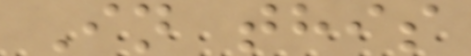In this
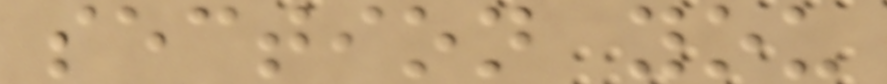section you
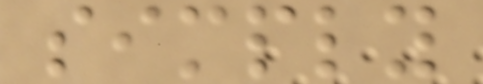simply
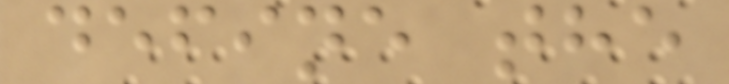define the
